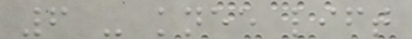6 - knee lift
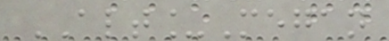ALT_Megan
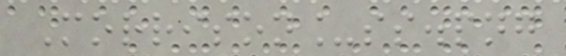Morrison_ss.png
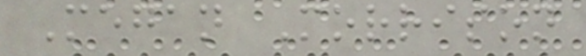Megan Morrison
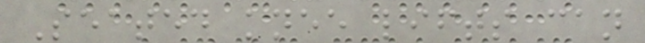Seated knee lifts can
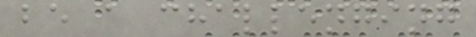be a challenging
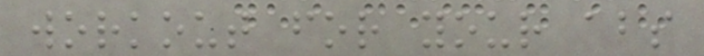workout for your abs
